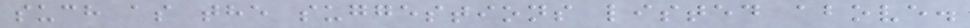such as the suggestions listed above.
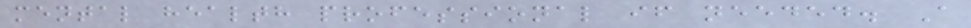mental health professional if needed. A
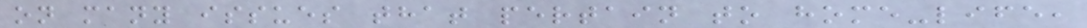on many issues that pertain to home-life,
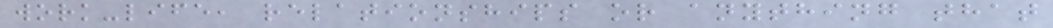work-life, relationships or anything that
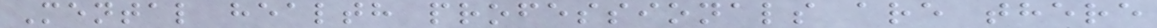Mental health professionals are there
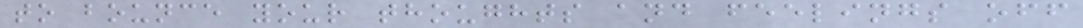to bounce your thoughts and feelings off
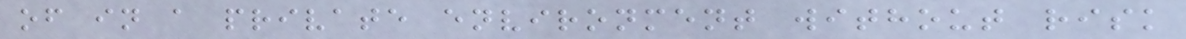of in a private environment without risk
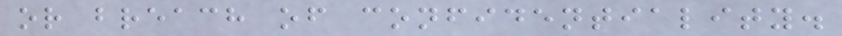or breach of confidentiality.
